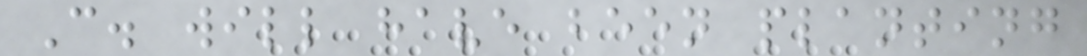C. will have been planting
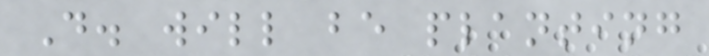D. will be planting
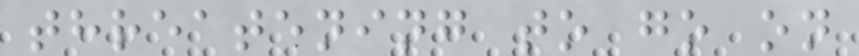threatening to go on
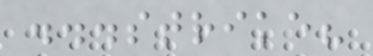...strike?
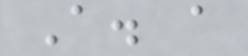A. a
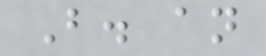B. an
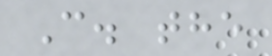C. the
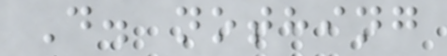D. nothing
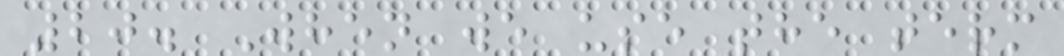20. When we use the term
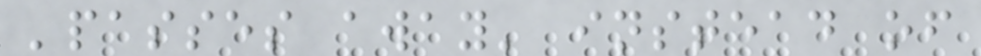'passes away' instead of
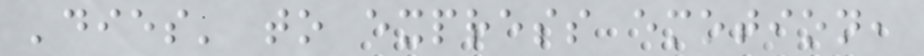'dies' to express emotion,
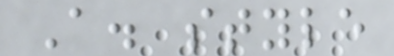A. style
